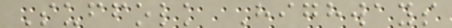Suffolk Highways
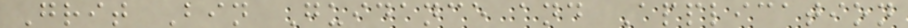Grit Bin Guidance and Application
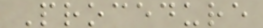Procedure
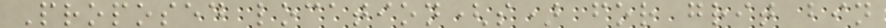Proposed location(s) for grit bin
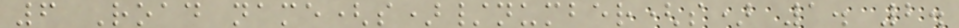6 Road name(s)/number(s) 1. 2.
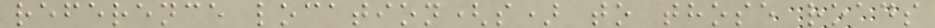reference location(s) to those roads
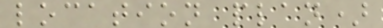location plan)
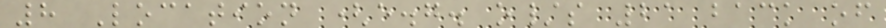8 Location (e.g. o/s 21 back of
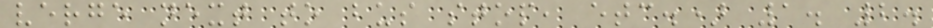verge next to bus stop, etc.) 1. 2.
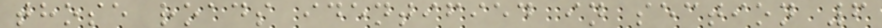those roads identified in section 6
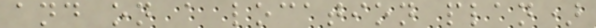and on a location plan)
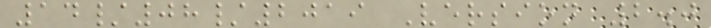14/08/2019 Version 2.0
